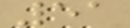51
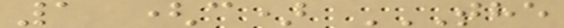1 (c) THE
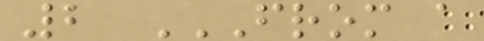2 FROM A
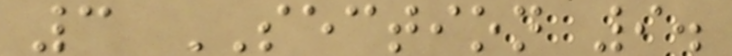3 SECTION 9.
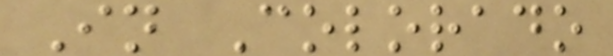In Colorado
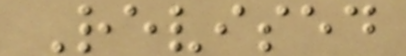Revised
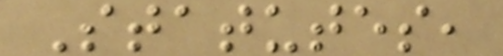Statutes,
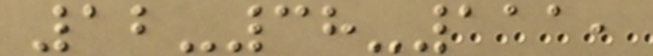12-38-111,
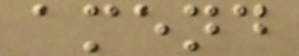amend
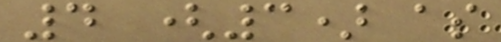4 (3) as
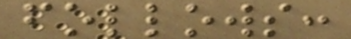follows:
